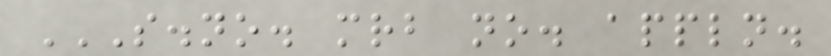S.NO. MRB NO. APPLN.
